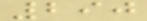290
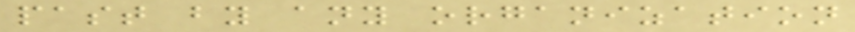past by any organization
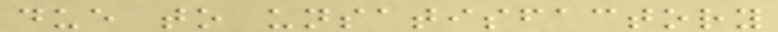due to unsatisfactory
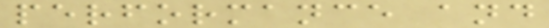performance and
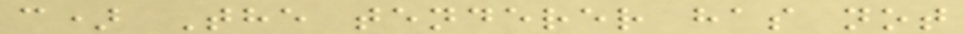c) The tenderer has not
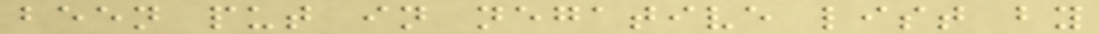been put in negative list by
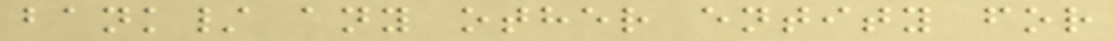bank/ any other entity for
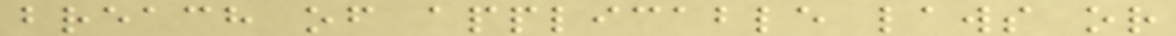breach of applicable laws or
